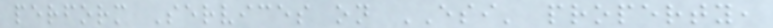perform Services on ESI' property,
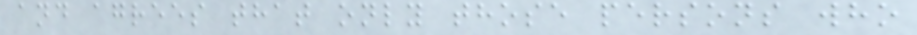and agrees that only those persons who
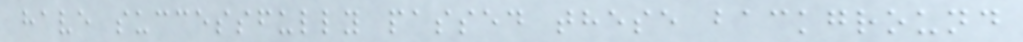have successfully passed these background
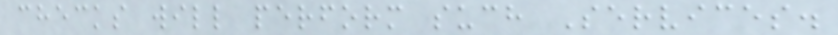checks will perform such Services.
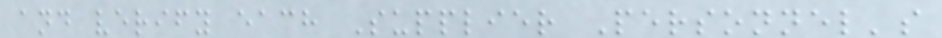and verify each Supplier Personnel's
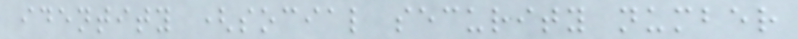identity (social security number
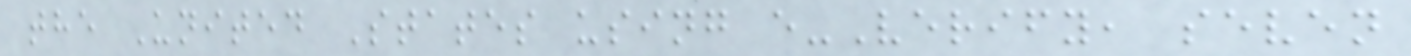the United States using e-Verify, seven
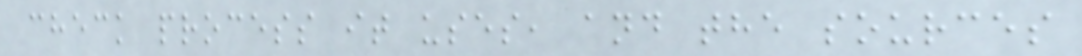check process it uses, and the sources
